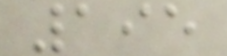195
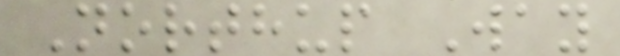Northup Way
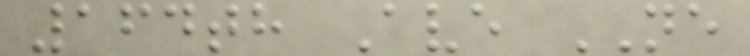164th Ave NE
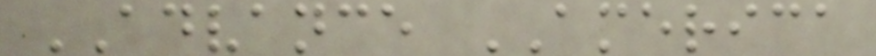ADVANCE AMERICA
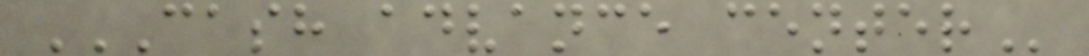CASH ADVANCE CENTER
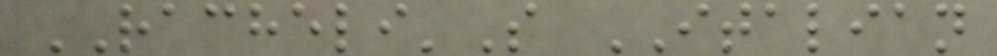RACHELI'S ITALIAN
